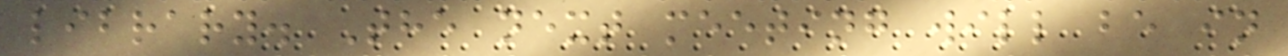library. The next meeting will be in
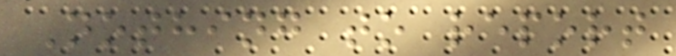Nothing to report
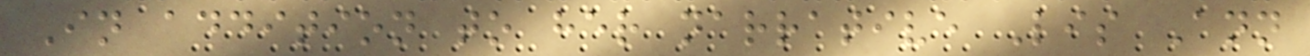In addition to her narrative Lis Ann
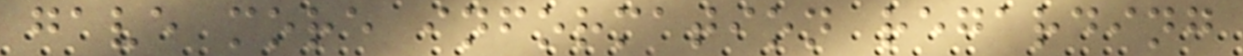gave more information regarding
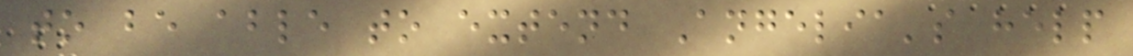to be able to extend Angelia's help
